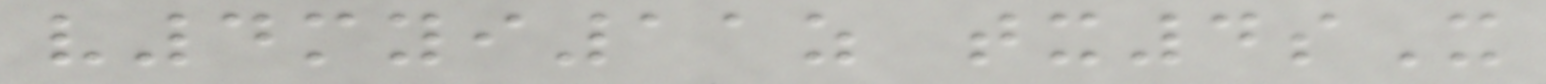v4myi11z tx4sX
